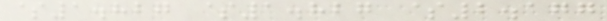$1.827 $1.827 $2.177
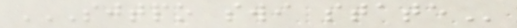SJTPO SWI STATE
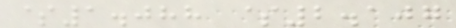$1.088 $2.107
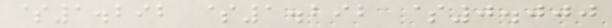$1.292 $1.292 $0.000
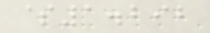$1.292
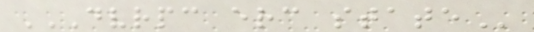DVRPC ERC STATE
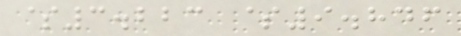$3.223 $9.846
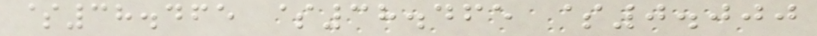$38.465 $38.465 $0.000
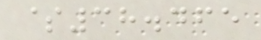$38.465
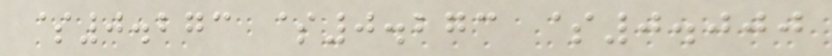$0.273 $0.273 $0.000
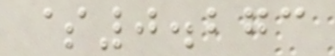$0.273
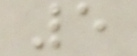5
